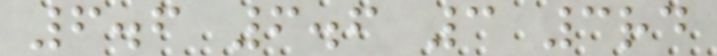6.6 6.6 3 3rd
